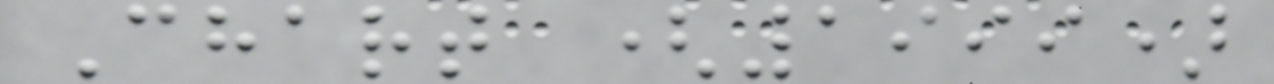Chart (1999)
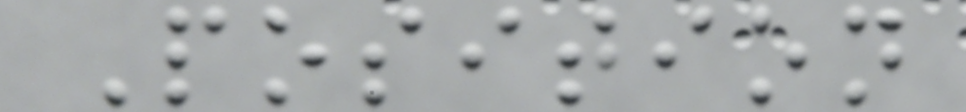Position
